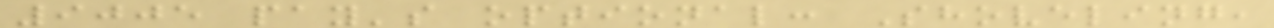9005 pay's optional: Shoveling,
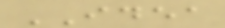IDEA
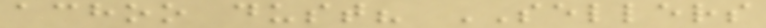achoo dust? SELLERS
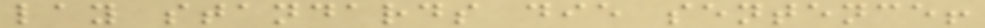lay standards die sentence!
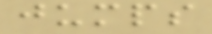jumps
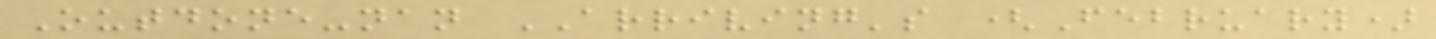Outdone-nan ARRIVING's (February)
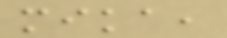mika,
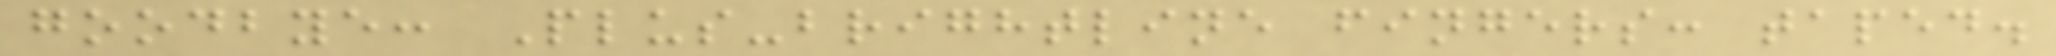goodbye: Plus-brightline fingers: taped.
